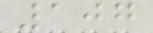107
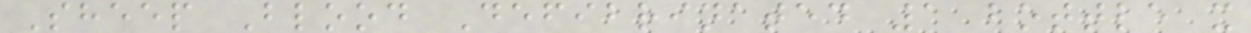Sheep Blood Defibrinated 1 bottle x
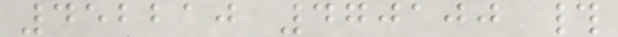452210 470100 #
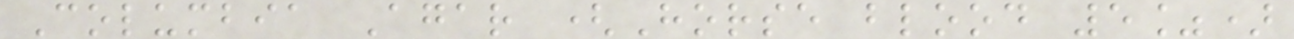Columbia Agar (Horse blood 5%)
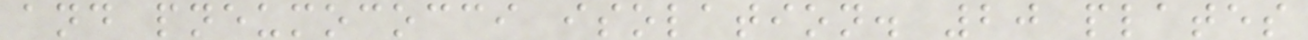and pneumococci isolation. 20 plates
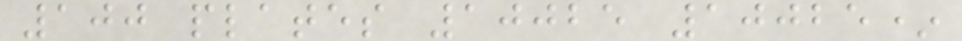100 plates 10025 10025*
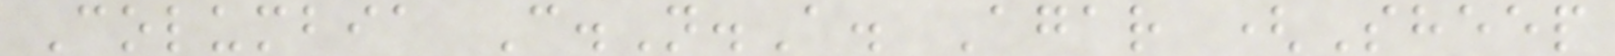Columbia C.N.A. Agar (Sheep
